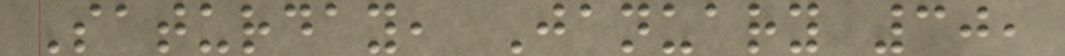Saturday, January 30,
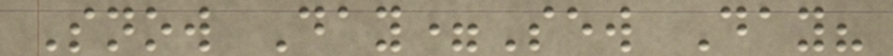Snow Day=Sew Day?
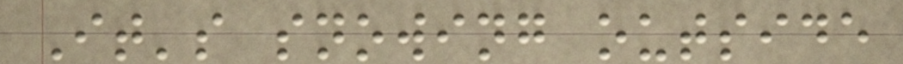It's snowing outside
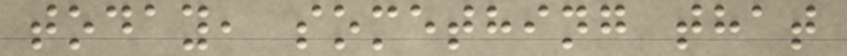today, something that
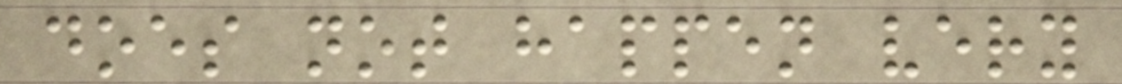does not happen very
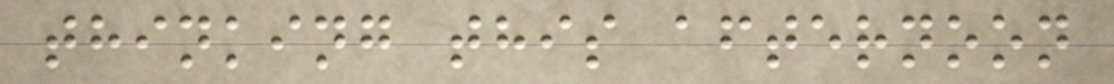thinking this afternoon
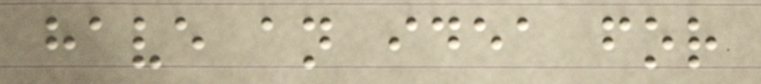have an idea for
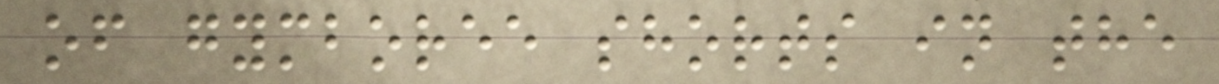of gymboree shorts in the
